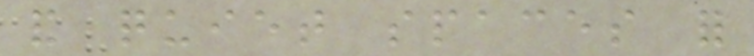and quiet spaces for
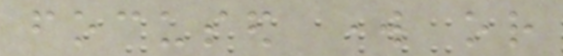focused work or
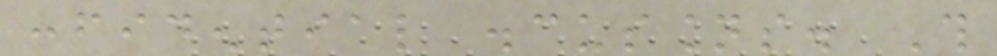confidential discussions. This
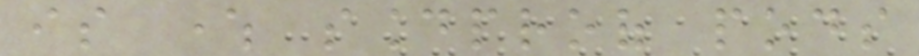is where soundproof pods
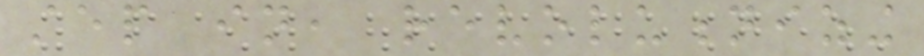step in, revolutionizing
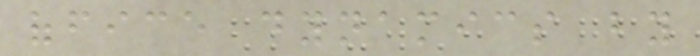office dynamics by
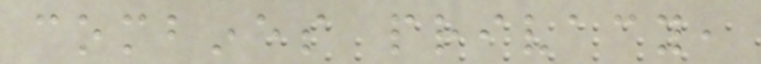combines privacy,
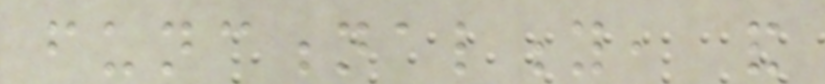functionality, and
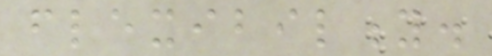flexibility.
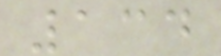134
